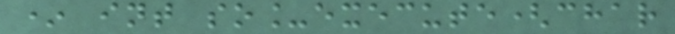* int so_execute(char
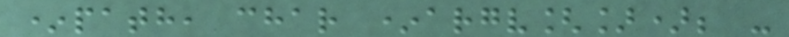*path, char *argv[]); -
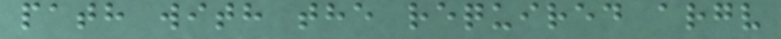path with the required argv
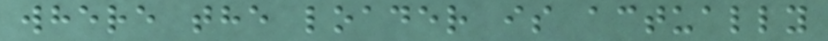where the loader is actually
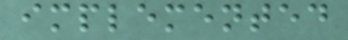implemented
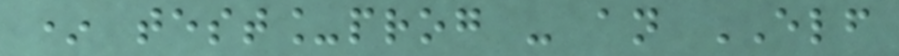* test_prog - an ELF
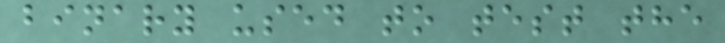binary used to test the
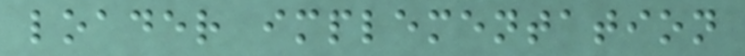loader implementation
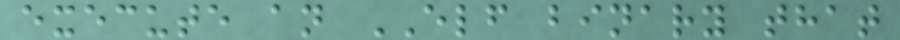execute an ELF binary that
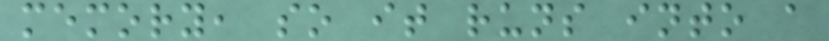memory, so it runs into a
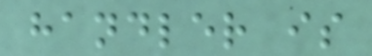handler is
